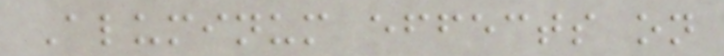Aluminum effects on
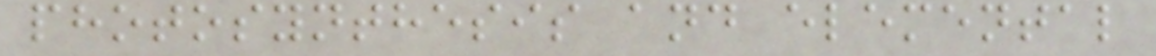photosynthesis and elemental
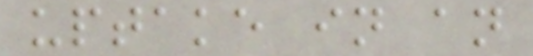uptake in an
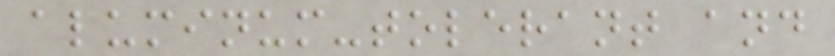aluminum-tolerant and
